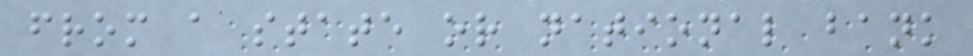from a state or national bank
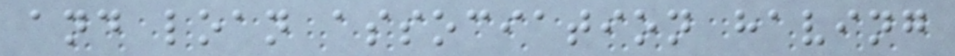and loan association having
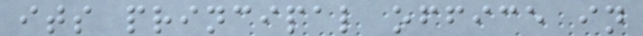its principal office in
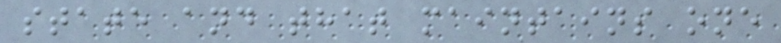state and that maintains one
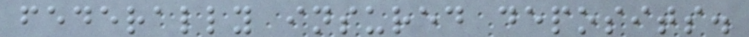federally insured deposits.
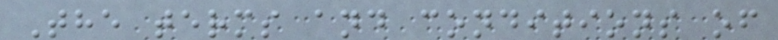The terms and conditions of
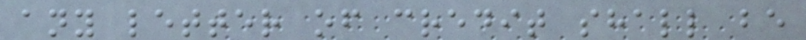any letter of credit shall be
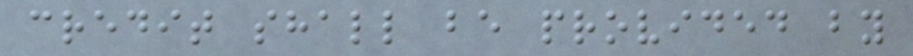credit shall be provided by
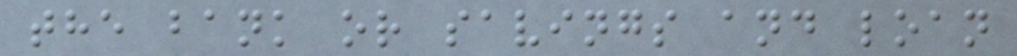the bank or savings and loan
